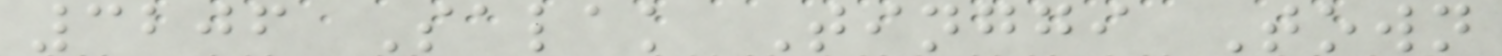3206 Salak Tinggi Town
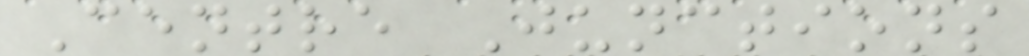Centre Junctions
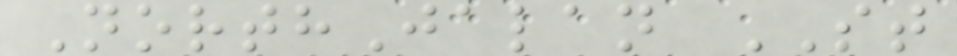NorthJalan ST
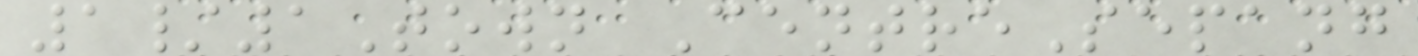1/1Town CentreSepang
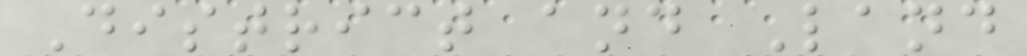District and Land
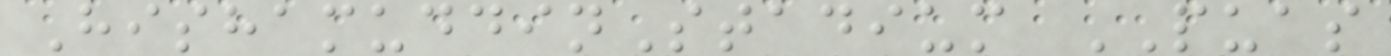HishamuddinStadium PUAS
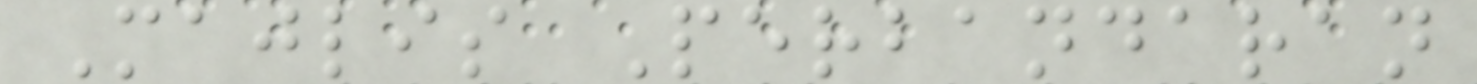Majlis Perbandaran
